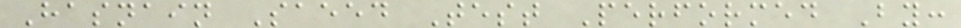Hasnain Saeed Test Performed By:
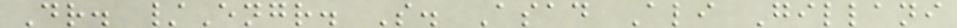Dr. /Engr. S. Asad Ali Gillani
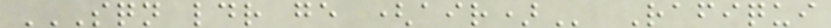SQN LDR GE (AIR) Rafiqui
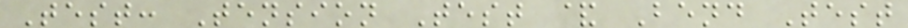Test: Tension Test & Bend Test
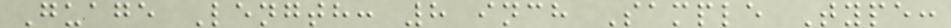Guage Length: 8 inch Sample Type:
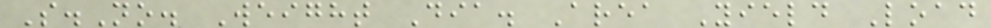S.No. Weight Dia. Area Yield Load
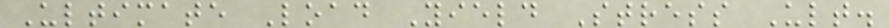Ultimate Load Yield Stress Ult.
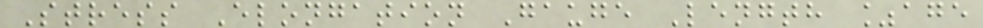Stress Elongation Gauge Length %age
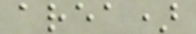area)
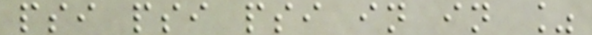psi psi psi in in %
